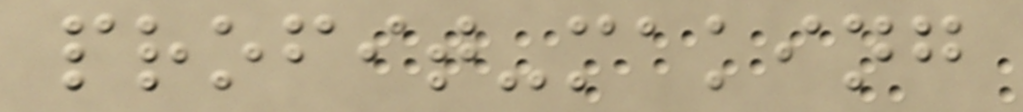profit-making
